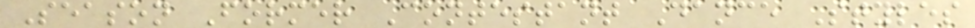Season Former Contestant Dance Styles
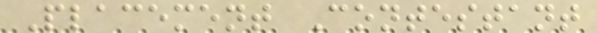Placement Contestant
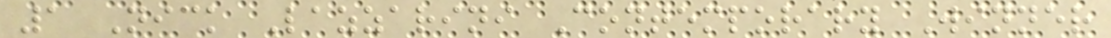1 Nick Lazzarini Contemporary Winner
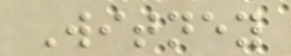Witney
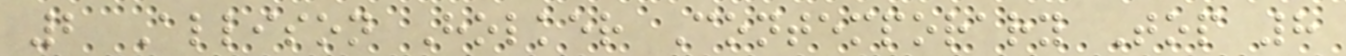2 Allison Holker Contemporary Top 8
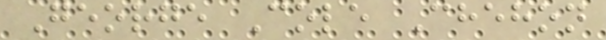George Cole Chehon
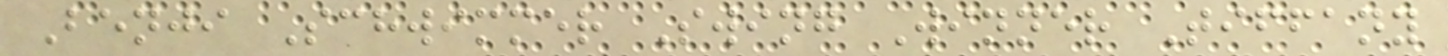Benji Schwimmer Swing Winner Tiffany
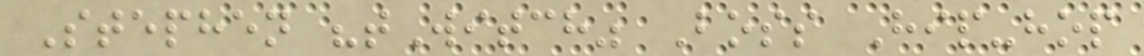Stephen "tWitch" Boss Hip-hop
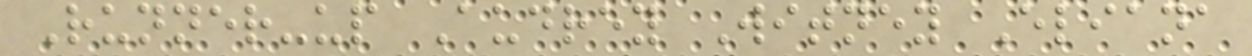Runner-up Audrey Witney Eliana
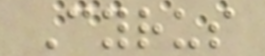Cyrus
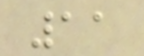11
